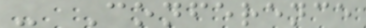- Conference
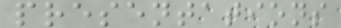presentations
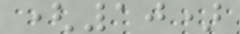(10)
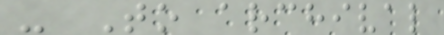- To archival
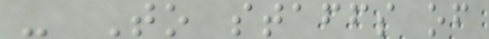- To staffs of
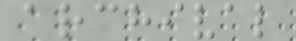archival
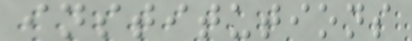institutions
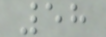58
